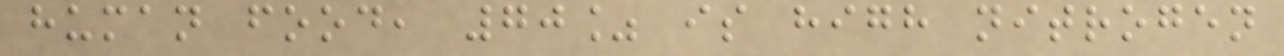human food, 70% is high nitrogen
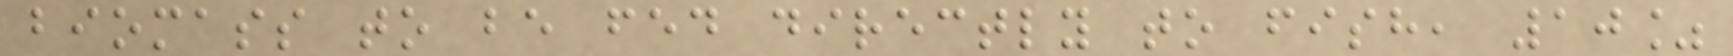biomass to be fed directly to fish, 10%
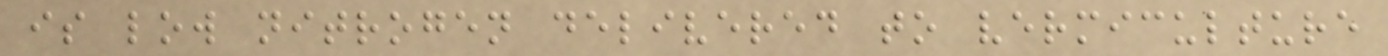is low nitrogen delivered to vermiculture
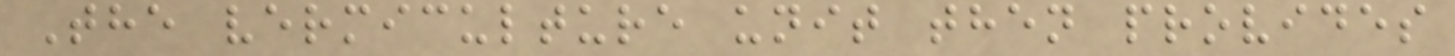The vermiculture unit then provides
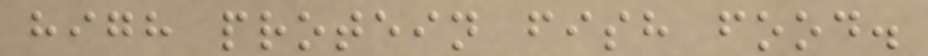high protein fish food.
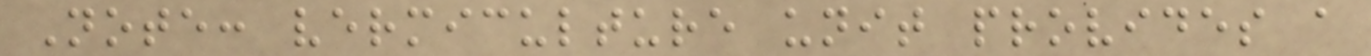Note: vermiculture unit provides a
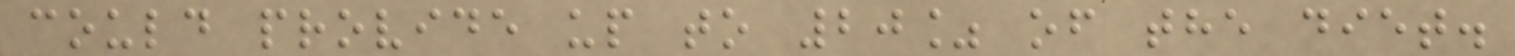could provide up to 20% of the diet.
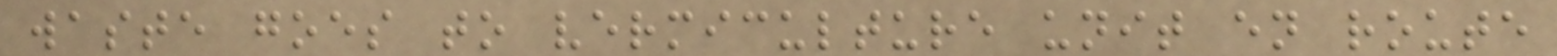waste goes to vermiculture unit en route
